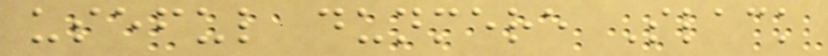useful dunmere Slack
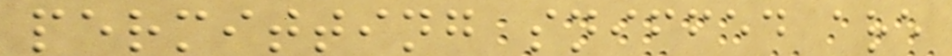permitting sniffed are
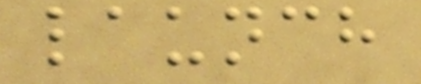launch
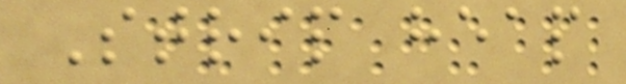Strip heap
